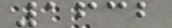1632
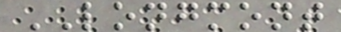LONGMONT
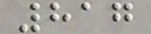817
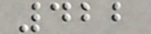422
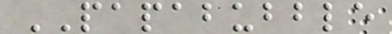PAPABUBBLE
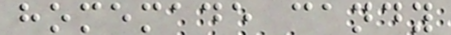homemade candy
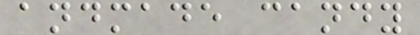andmade candy
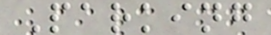Parking
